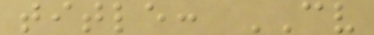title: CV
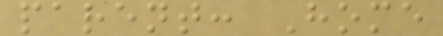parent: Home
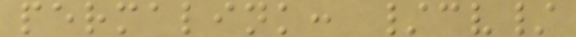permalink: /cv/
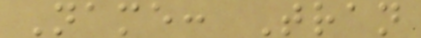Name: Tran
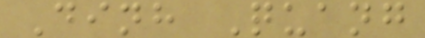Dinh Quang
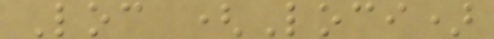Loc (Loci)
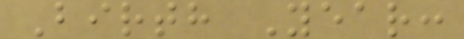Birth Year:
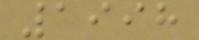1998
